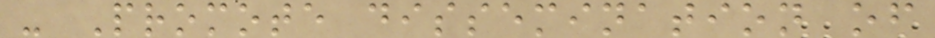- Promote dissemination of
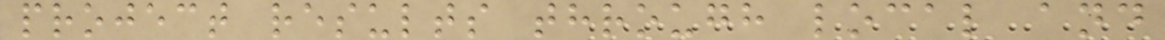project results through local and
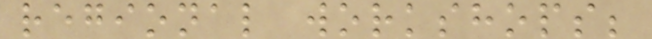regional workshops;
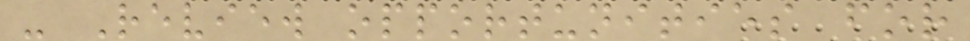- Review opportunities for
